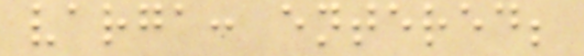varga: entered;
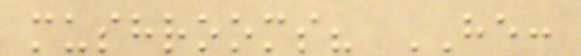mushrooms? HE:
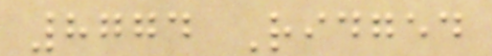8774 Ridged
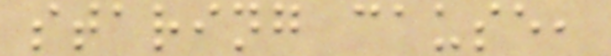staring cause,
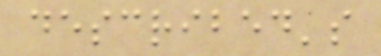described's
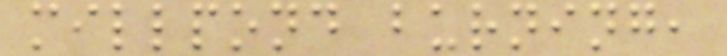millpond burning,
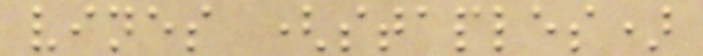vines (staples)
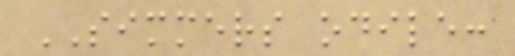SIMMERS odile:
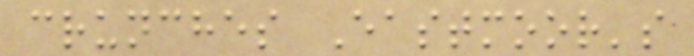crunches Eastmoor's
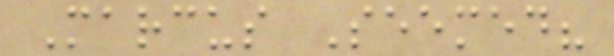Marcus Seemed?
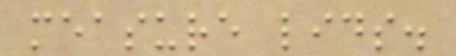measure lids.
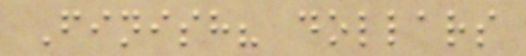Finish? dollars
